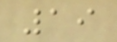19
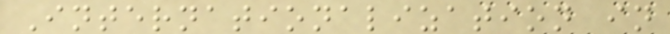Internationalization in
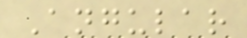Angular
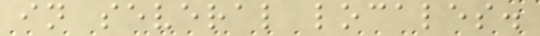in several locales.
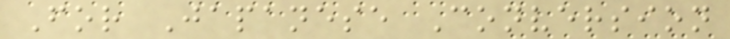For Japanese Conversion
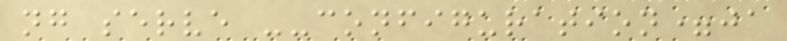ng serve --configuration=ja
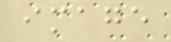image
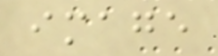image
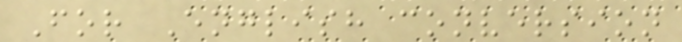For English conversion
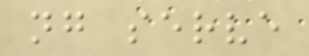ng serve
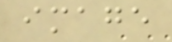image
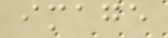image
